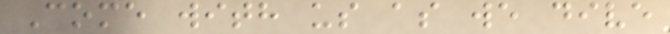Come with us as we dive
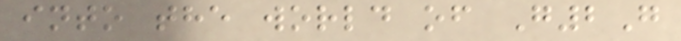into the world of G2G
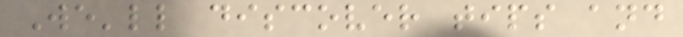We'll discover tips and
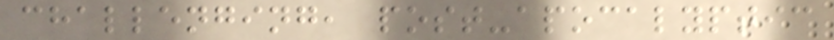challenging, post-apocalyptic
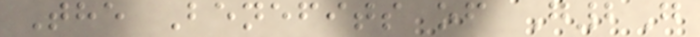The Benefits of G2G
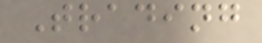Trading
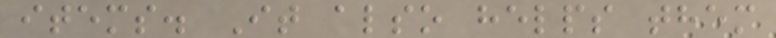items. It also helps them
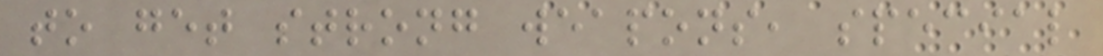to get strong weapons, special
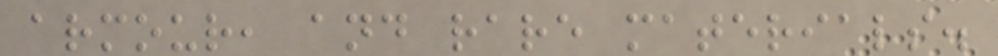armour, and rare materials.
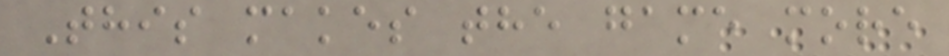This makes the game more
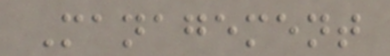Management
